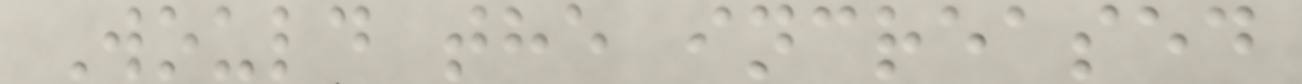Would the increased
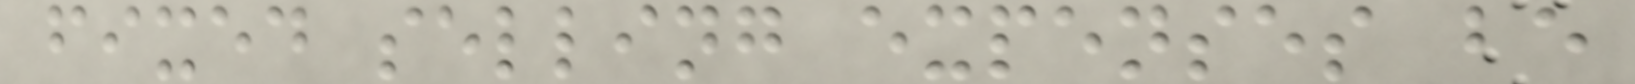fixed selling expenses be
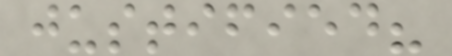justified?
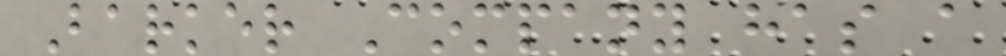Barker Company has a
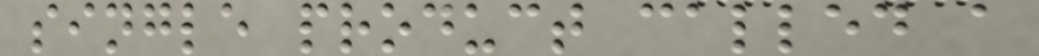single product called a
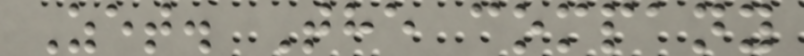Zet. The company
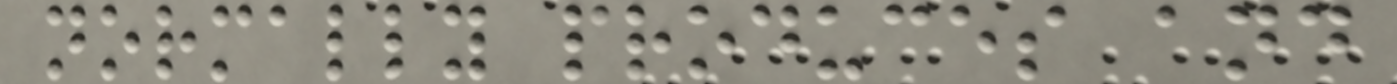normally produces and
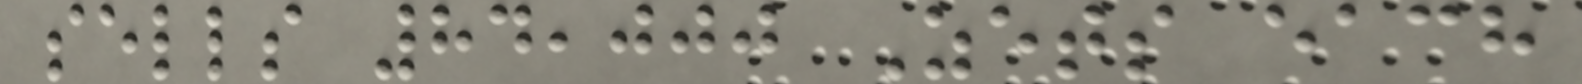sells 84,000 Zets each
